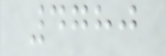4780
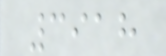3918
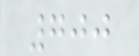700
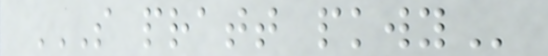S PRATT PKWY
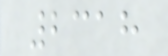2318
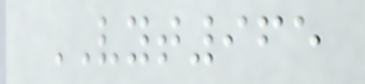VYT965
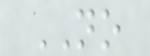NO
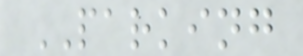PARKING
